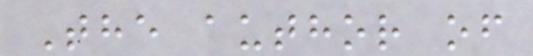The author of
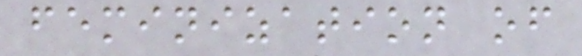feminization of
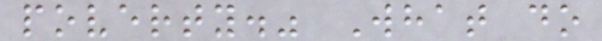poverty." What do
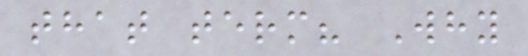that term? Why
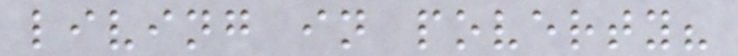living in poverty?
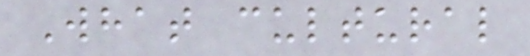What cultural
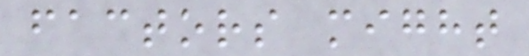factors might
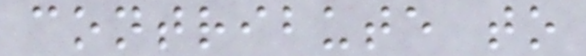contribute to
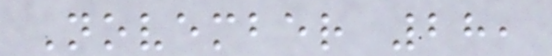November 28,
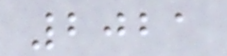2021
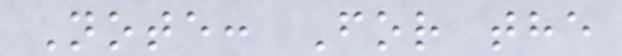Note: For the
